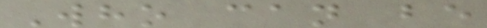Who can be
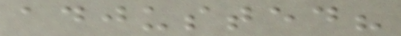adjusted?
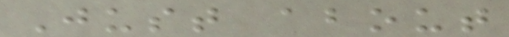Just about
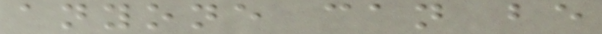anyone can be
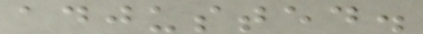adjusted.
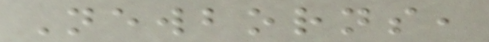Newborns,
